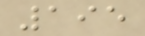195
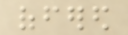offered
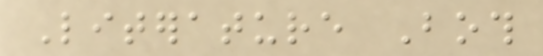Literature Both
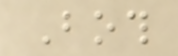Both
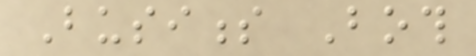Business Both
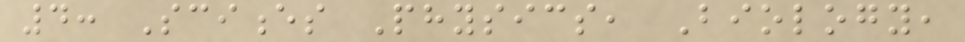4: Sciences Physics, Biology,
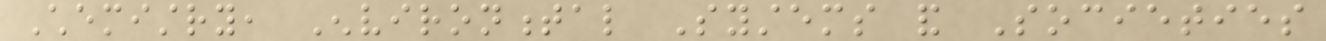Chemistry, Environmental Systems and Societies
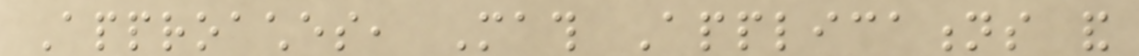Approaches, Math Applications and
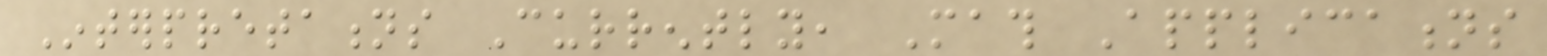Interpretations Currently, Math Applications
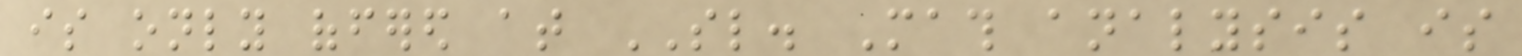is only offered at SL. Math analysis is
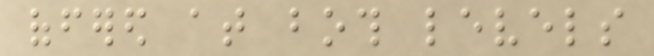offered at both levels
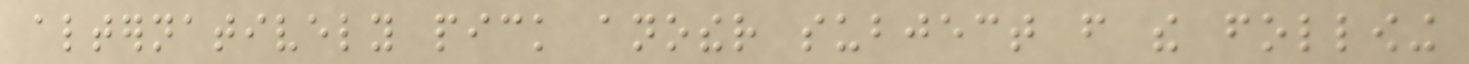alternatively pick another subject from the following
